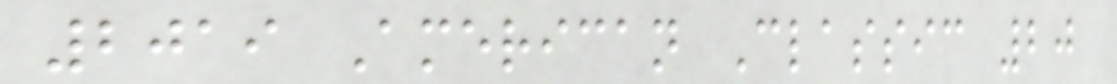2019 American Classic 20
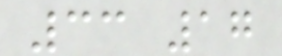33 17
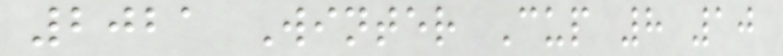2021 Winter Cup 8 10
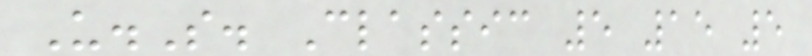U.S. Classic 5 15 5
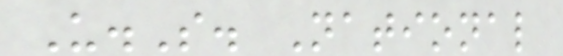U.S. National
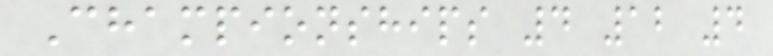Championships 4 12 4
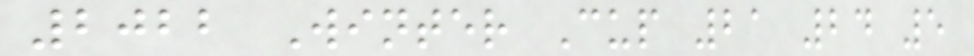2022 Winter Cup 21 24 5
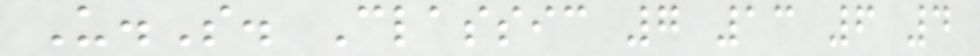U.S. Classic 7 13 6 4
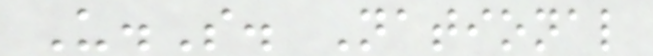U.S. National
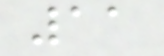11
